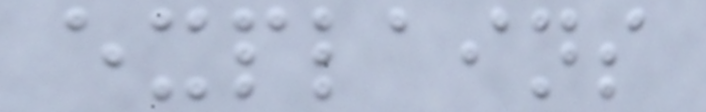explains
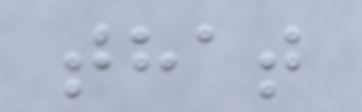that
